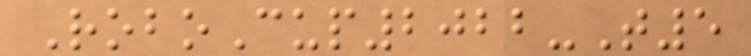RoboCup2022-T5
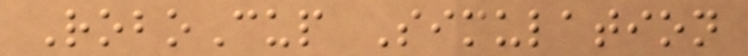RoboCup Simulation
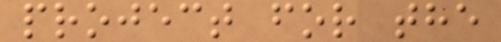project for the
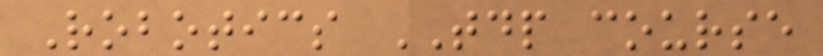Robotics TDP course
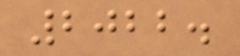2022.
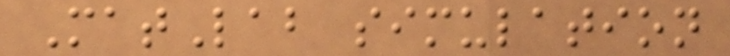MatLab simulation
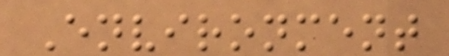Environment
